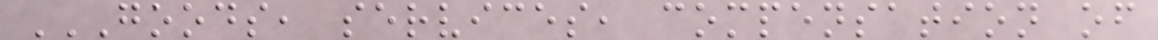GOODS, SERVICES, COMPENSATION OF
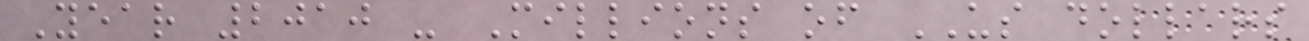Year 2010 - Millions of US dollars
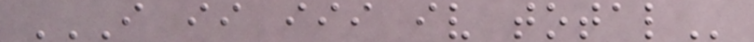I II III IV TOTAL
